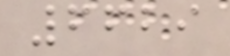6629
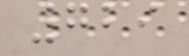729
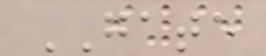GATE
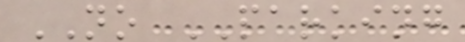NO PARKING
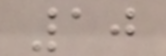10
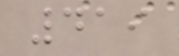419
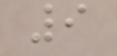9
